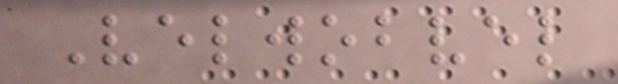Velwobvel
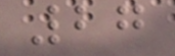27
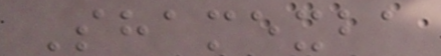Shamexba
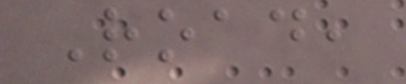Road,
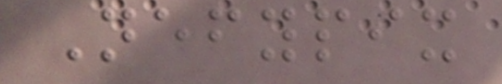Nefypix
